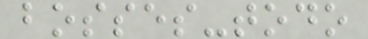bosses-todo
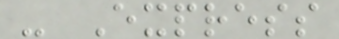- Express
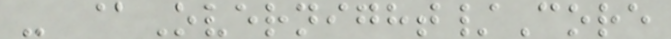- @Overnight/Core
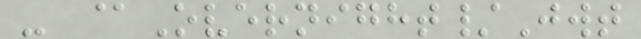- @Overnight/Jwt
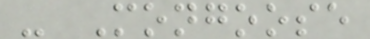- Mongoose
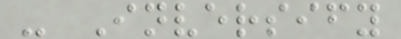- Inversify
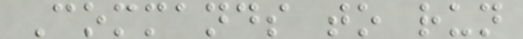Commands to run
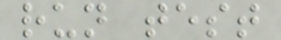run test
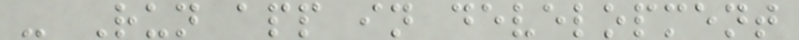- Run app in development
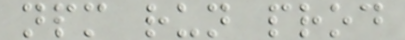npm run prod
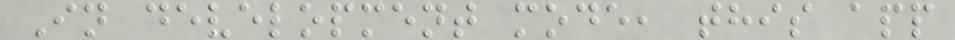In development mode, this app
